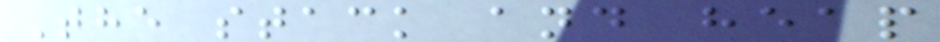The stack and heap
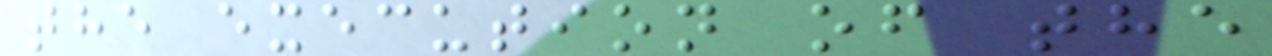the execution of the
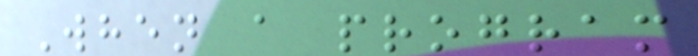When a program
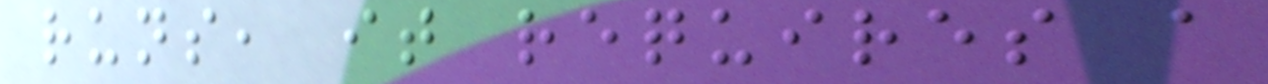runs, it requires a
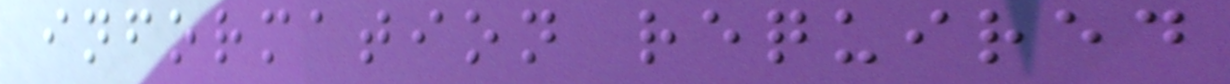information required
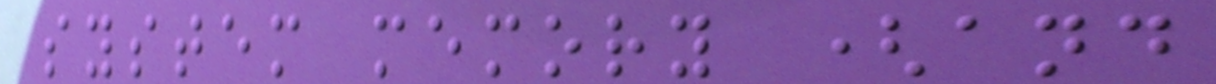system memory (and
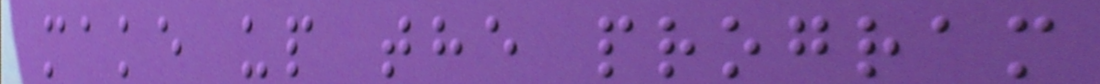make up the program
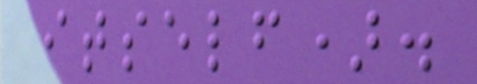itself).
